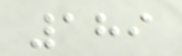189
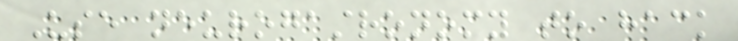Use neurogastronomy to hack
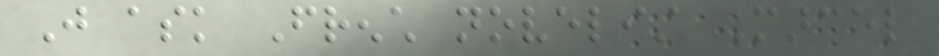Just ask French novelist Marcel
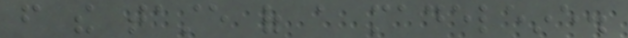from the taste of a madeleine.
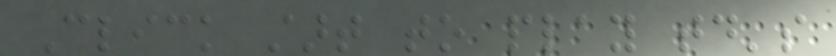Click start to play today's
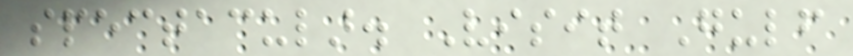spectacular. Visit Gulf
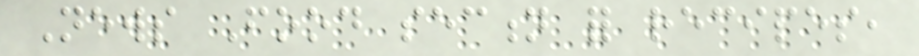News Food section for recipes,
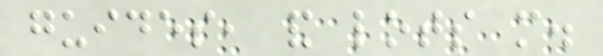guides, and lots more.
